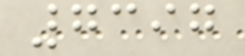7397
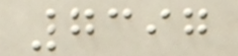7397
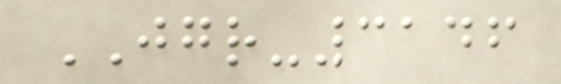JGR-3146
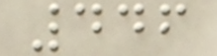446
